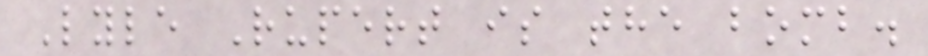Lyle Rupert is the bomb.
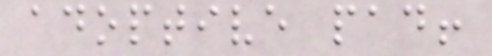adoptive pad!
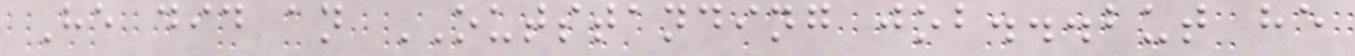He did an OUTSTANDING job...but he
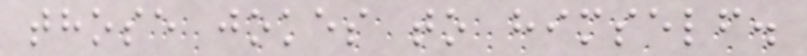those jokes to himself.
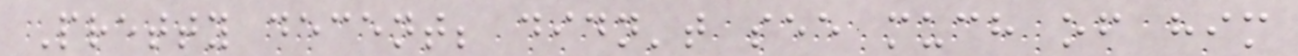Pretty decent; didn't see much of him
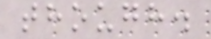though.
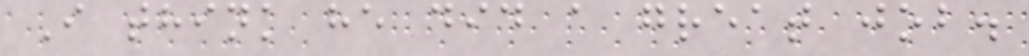I think he did a great job.
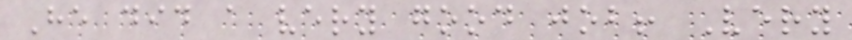He did a very good job! Very
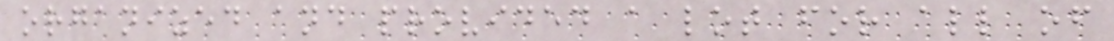organized and provided a lot for all of
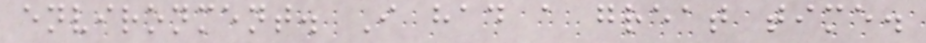environment. I had a great time.
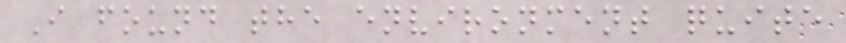I found the environment quite
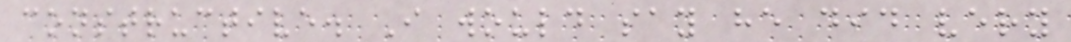constructive. I would say he did very
